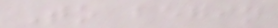To begin
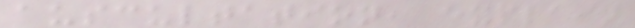auscultation, explain
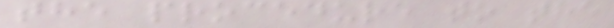the procedure to the
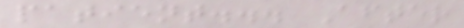patient... After
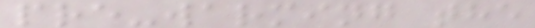pre-warming the
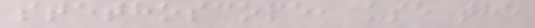stethoscope, use the
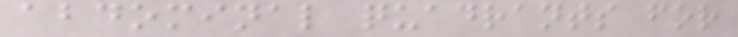abdominal quadrants for
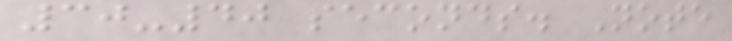30-40 seconds. Note
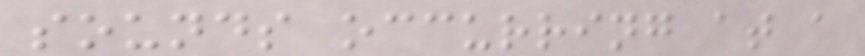sounds occurring at a
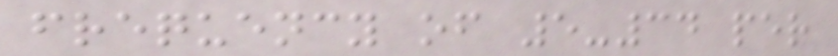frequency of 5-34 per
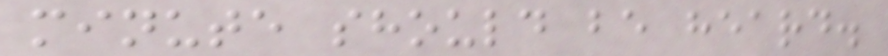minute should be heard.
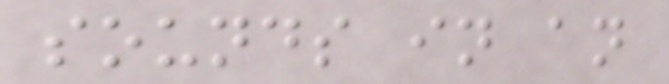sounds in an
